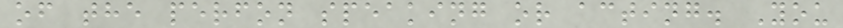of the perfon speaking or acting. You
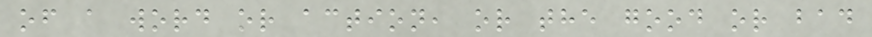of a word or action, or the good or bad
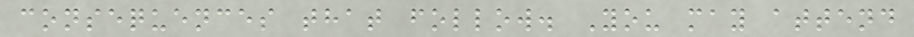consequences that follow. You may attend
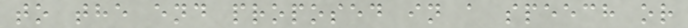to the end proposed in a speech or
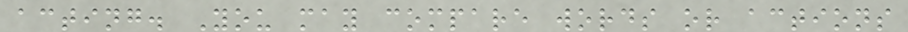acting. You may compare words or actions
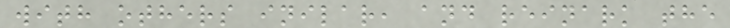with others inilar, and reinark the
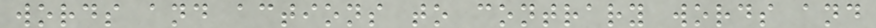words and actions to contrary words and
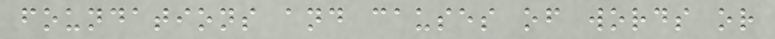foundations and causes of words or
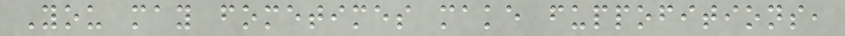You may fometimes make fuppofitions,
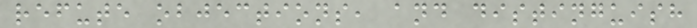refute objections, and distinguish
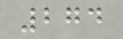274
